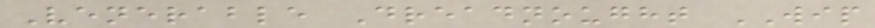Venerable Dreadnought WIP
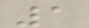1
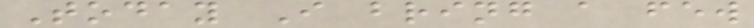Today I bring a few
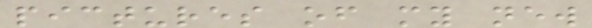pictures of my new
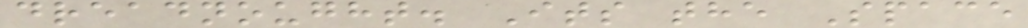dreadnought. Its the Space
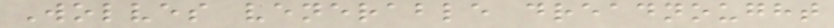Wolves venerable dreadnought
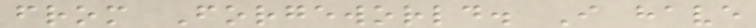from Forgeworld. I have
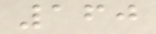160
